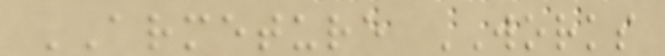ARMETURE WORKS
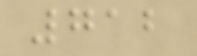712
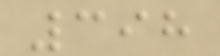398
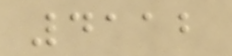4112
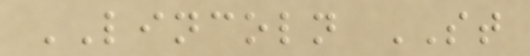LINCOLN ST
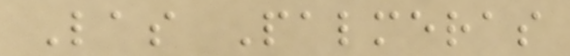Las Palmeras
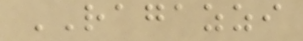RAGAZZI
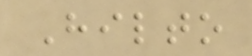Hilto
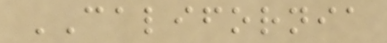CALIFORNIA
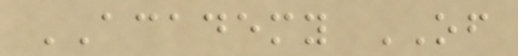ACADEMY OF
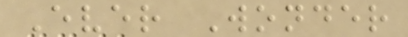Ever Wonder
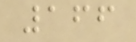166
